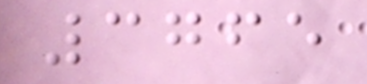3765
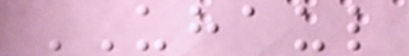UHAUL
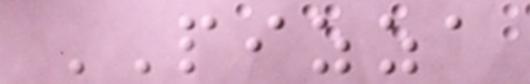PIZZA
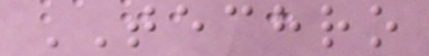TECHRO
